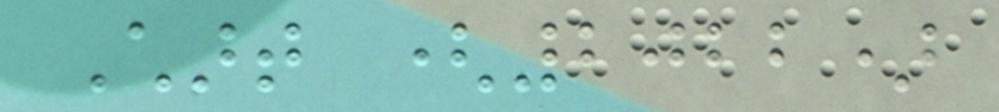Chart (2022)
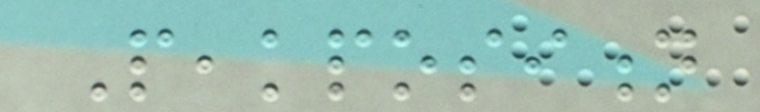Peakposition
